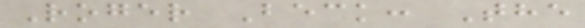Roger Beck: The
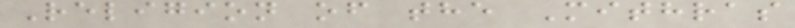Religion of the Mithras
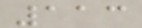113
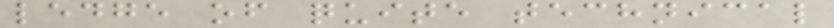ledge of quite technical
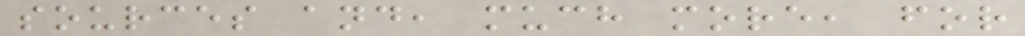sources and, much more, for
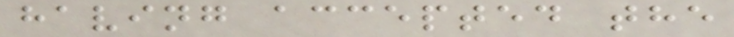having accepted the
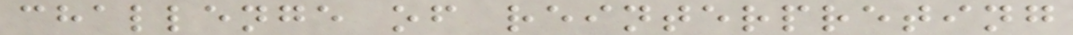challenge of reinterpreting
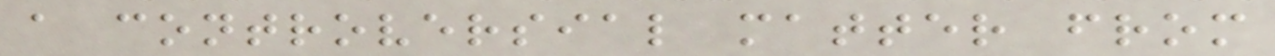a controversial matter from
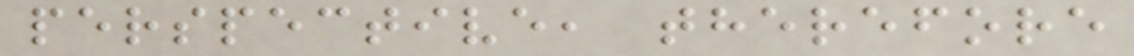perspective, therefore
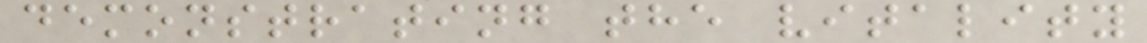demonstrating the vitality
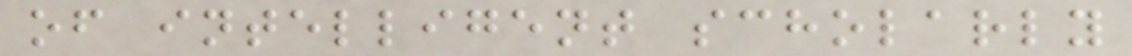of intelligent scholarly
